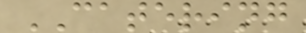CATERING
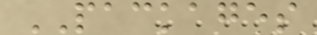PACKAGES
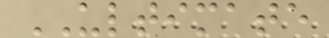ULTIMATE
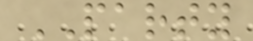PARTY
